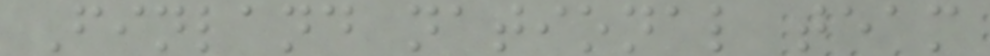Finland national team
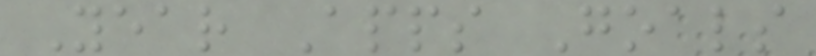Year Apps Goals
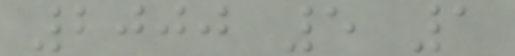2000 5 1
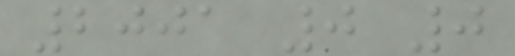2001 0 0
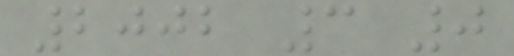2002 3 0
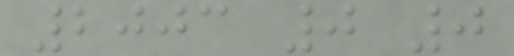2003 0 0
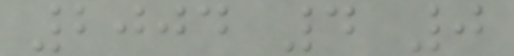2004 4 0
